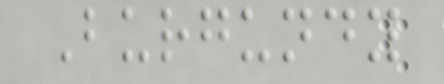Burgundy
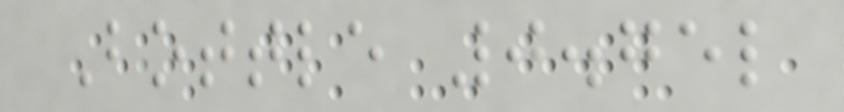Bottle 0.75l
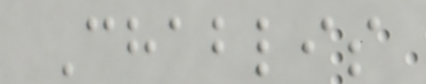Chablis
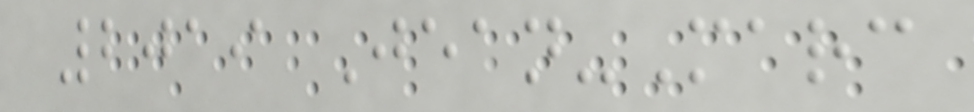2019 Jean-Marc
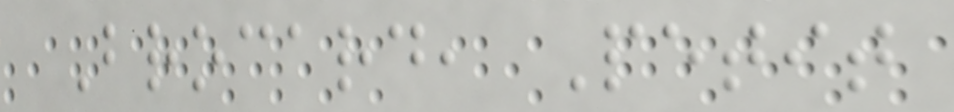Brocard, Petit
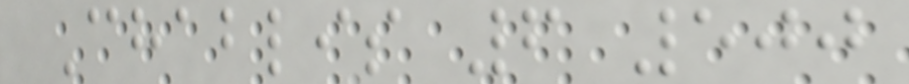Chablis 6 500
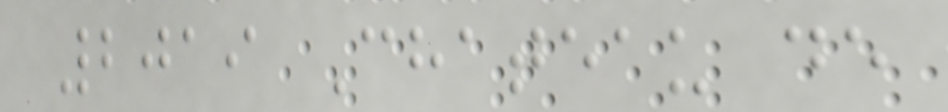2019 Chateau de
